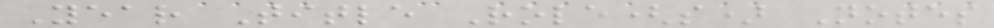Year Title Role(s) Notes
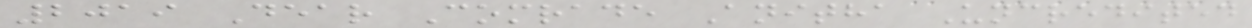2019 Dear Comrade Anitha Uncredited
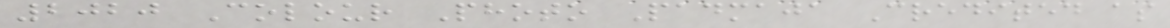2020 Colour Photo Padmaja Credited as
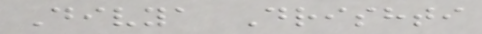Divya Drishti
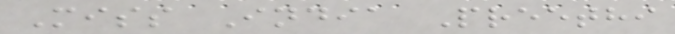Miss India Preethi
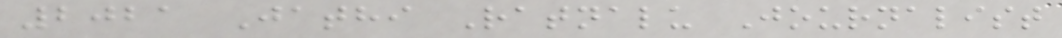2021 Jathi Ratnalu Journalist
